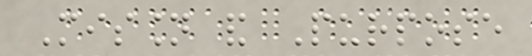Mission and Purpose
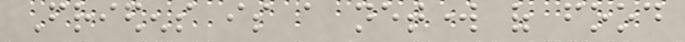Friedens is a network of food
